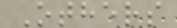Others
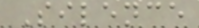Silence
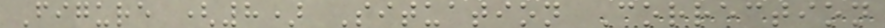Figure (8) Situation Correction
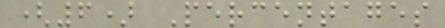(6) Percentages
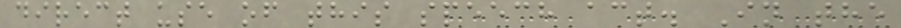direct use of this speech act. In the
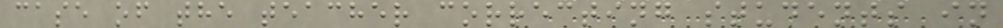case of the teacher correcting students in
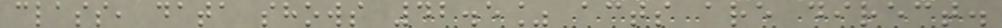class, data shows 42.5% acts are direct.
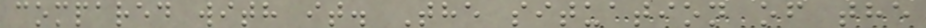compared with it. The situation of the
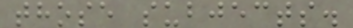those subjects.
